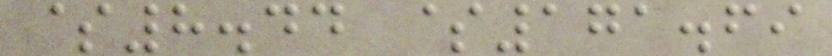$8.44 $171.69
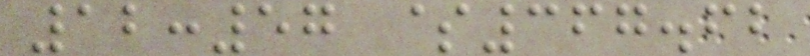12:57 $367.62
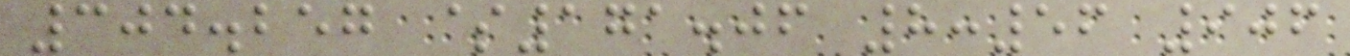304.257 $171.06 8:56 906
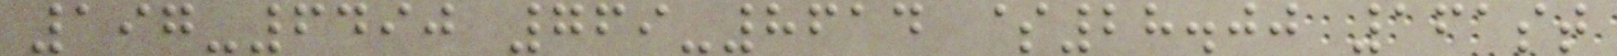197-6490 769-8614 $28.00 161st
